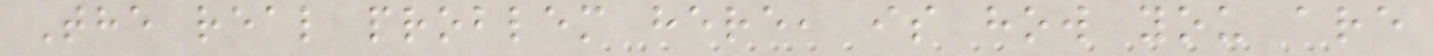The real problem here, is how you are
